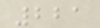221
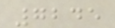7245
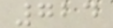724
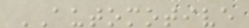AUTOMOTIVE
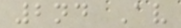2nd Av
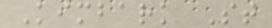Kimbark St
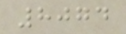8074
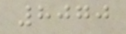8070
